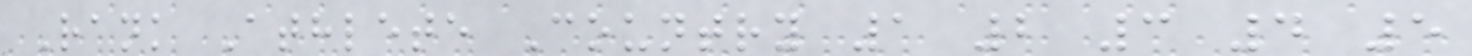Rank Athlete Country 1 2 3 4 5
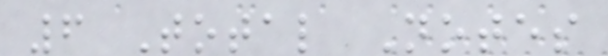6 Total Notes
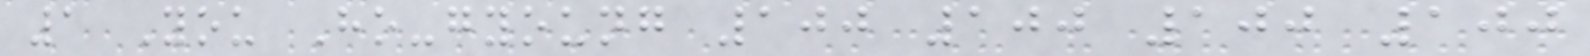1 You Ho-gyoung 100 100 100 100
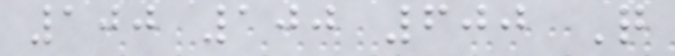100 100 600 Q
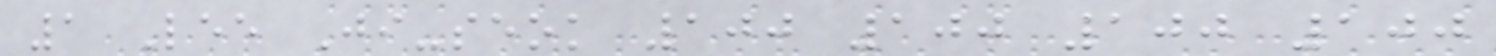1 Lee Ji-seok 100 100 100 100
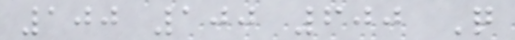100 100 600 Q
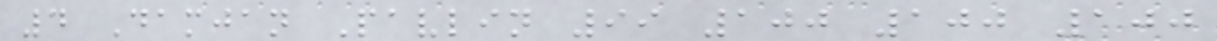4 Damjan Pavlin 99 100 100 100
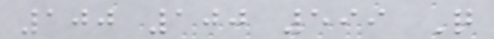100 100 599 Q
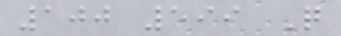100 599 Q
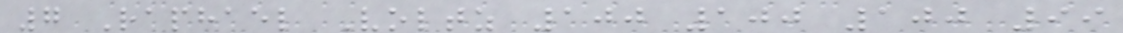7 Raphael Voltz 100 100 100 99
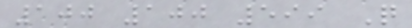100 100 599 Q
